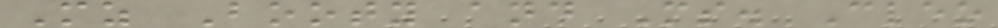Mz Booty and Ms. Cleo
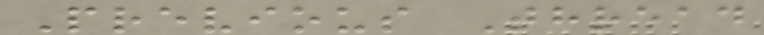Previous Thread
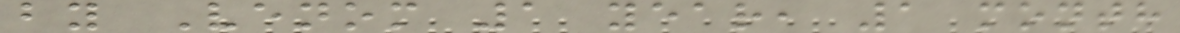by Venom 1 year, 1 month
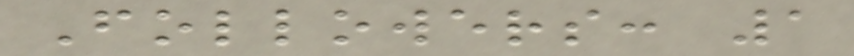Followers: 1
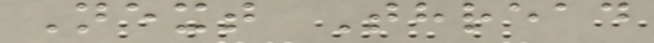Next Thread
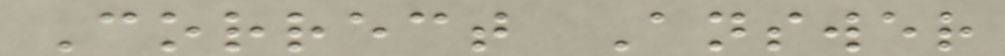Correct Answer
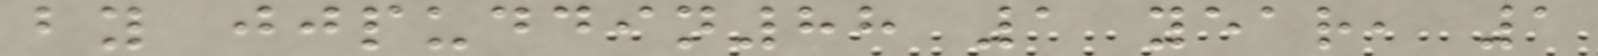by jjpuddin88 1 year, 1
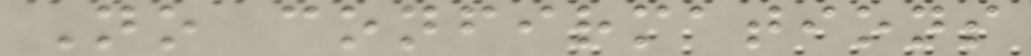No confirmations
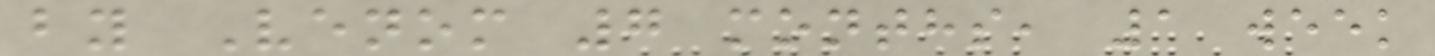by Venom 7 months, 1 week
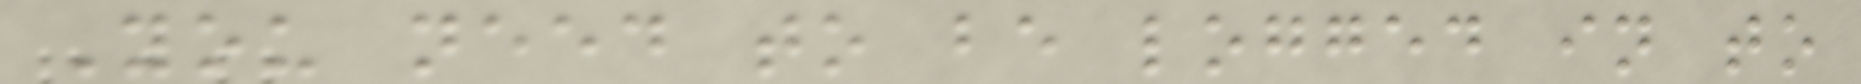You need to be logged in to
